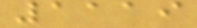1119
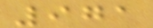971
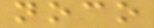noco
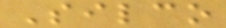Silco
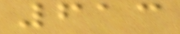613
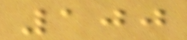100
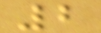2
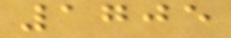1705
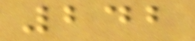242
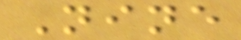Nine
